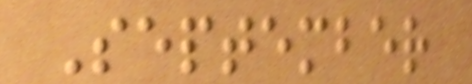September
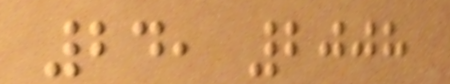24, 2008
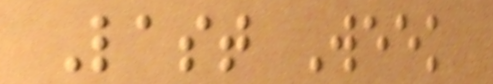Last Week
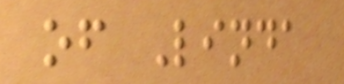of Linda
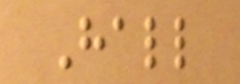Hall
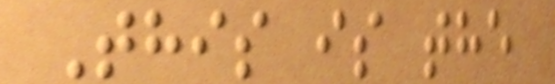This is the
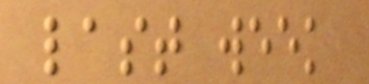last week
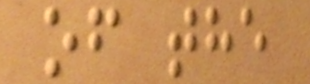of the
